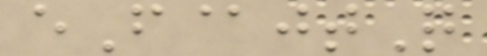eF@jtQ
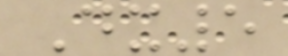Dx5
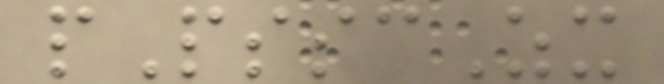pPsscZx
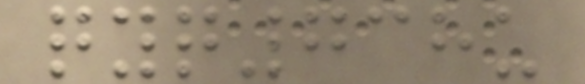qyq738u
